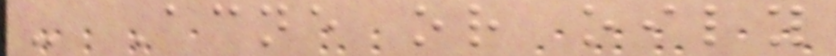- Acne or oily
